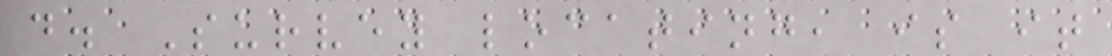d. Survey locating, is it
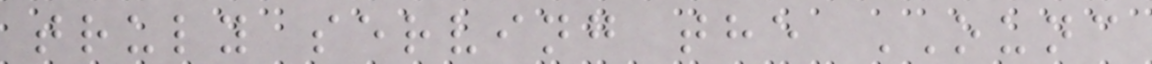truly serving the OUNC
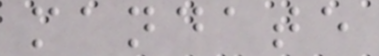mandate
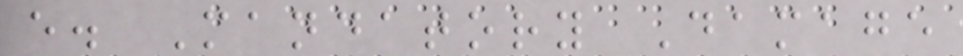e. Mandatory Damage
